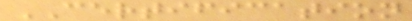CERTIFICATION
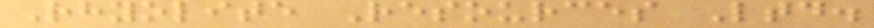Rhyolite Resources Ltd.
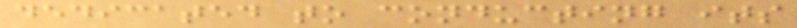dedicated to conducting its
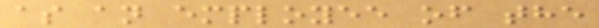as an employee of the
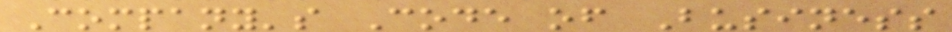Company's Code of Business
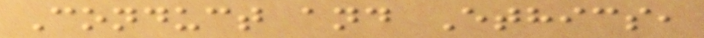Conduct and Ethics,
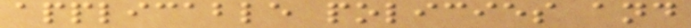applicable policies and
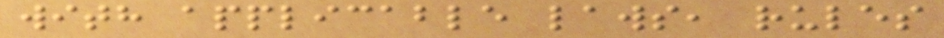with applicable laws, rules
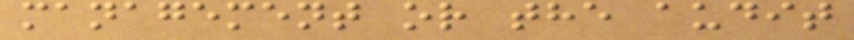management or the audit
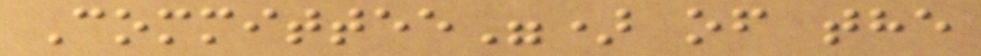Committee") of the
